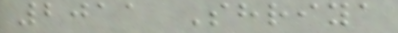2011 Shriya
